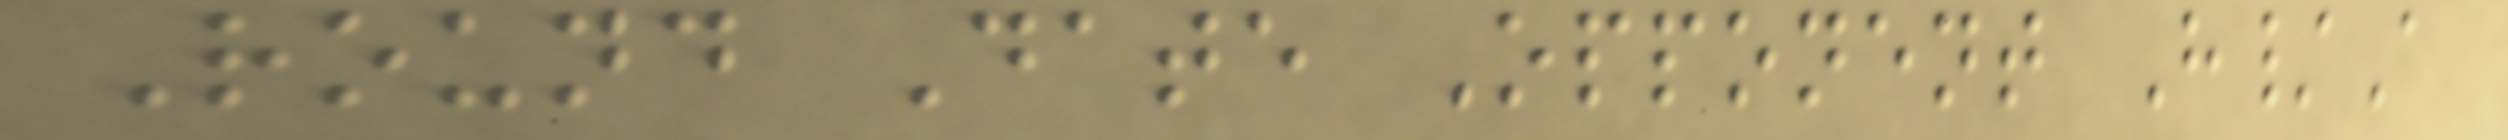Round Date Opponent H/A
